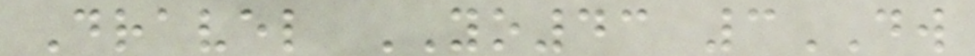Dravel YO43 3DW
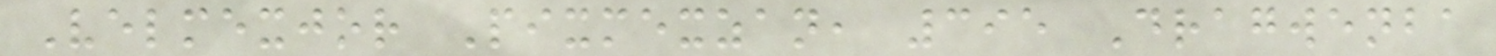Velmexjor Pixmexzan, 395 Dragwenba
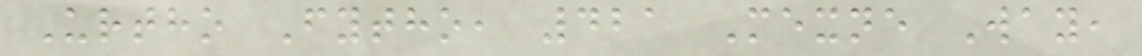Urtho Fytho, 421 Mexne Way,
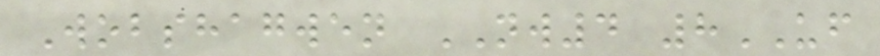Wobshagwen NW4 8UF
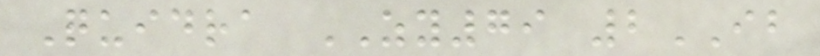Quidra ZY79 2IB
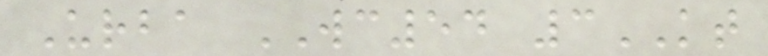Urba WC54 3KT
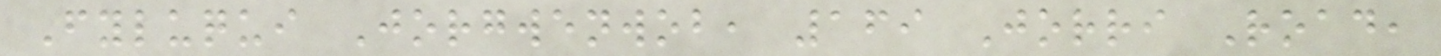Fyluqui Jorgwenwob, 169 Jorri Road,
